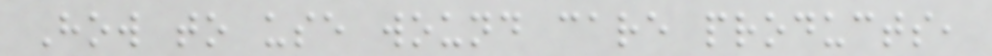How to use wound care products,
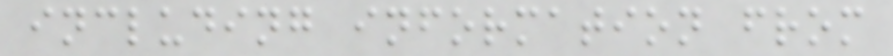including information from
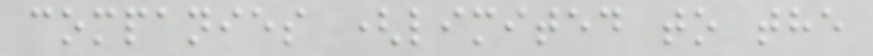companies (limited to the
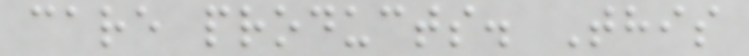care products. This
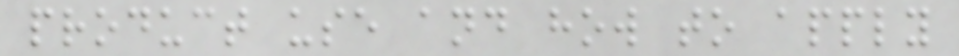product use and how to apply
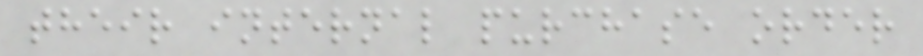their internal purchase order
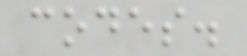codes.
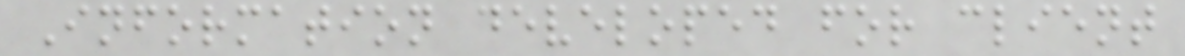Information developed for client
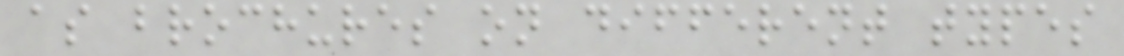as brochures on different types
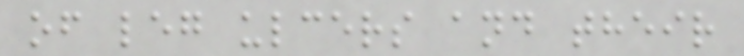of leg ulcers and their
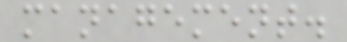management.
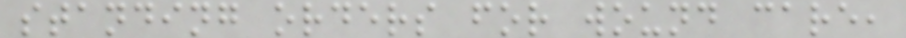standing orders for wound care,
